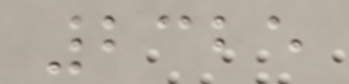2325
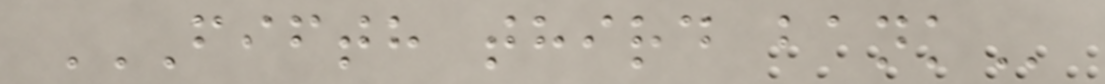FIFTH THIRD BANK
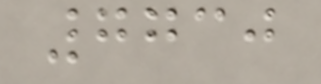7730
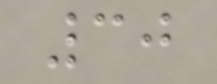30
